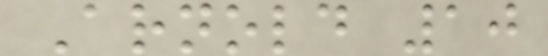Arnold 10
